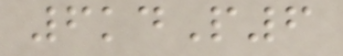6kdP6
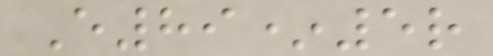E89*5r
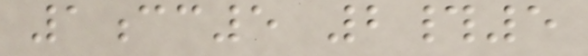1cc5 2#5
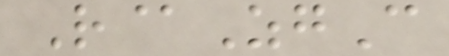R@ZgC
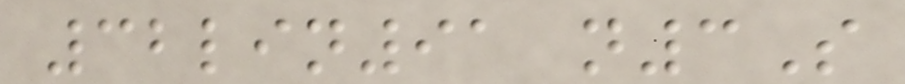32lin91 n3S
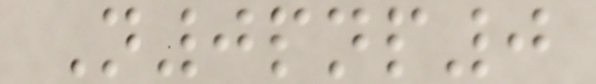N0pnp0
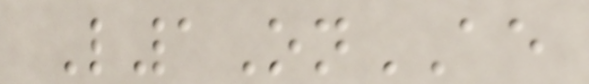L1OnAE
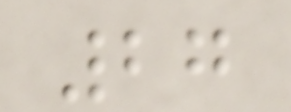27
